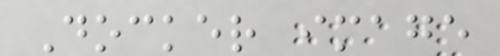Docker image
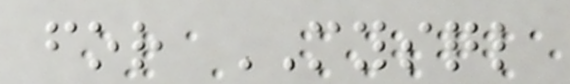for MYSQL
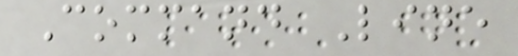Command Line
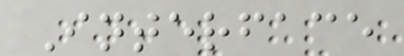Interface
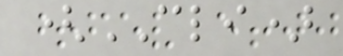(CLI)
